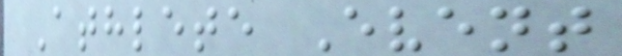Athlete Event
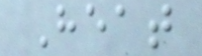Heat
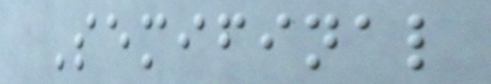Semifinal
